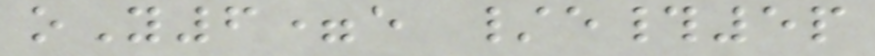oY6=e /e#5p
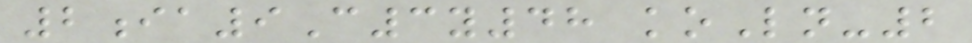2ia9C3y48 koLn-2
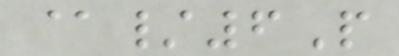@/6P
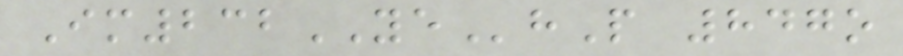Im232YEhP 847o
